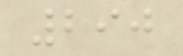290
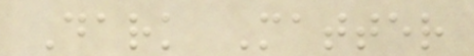Dark Matter
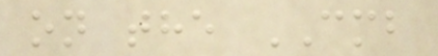on the CMB
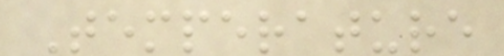Temperature
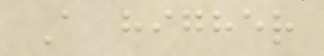A higher
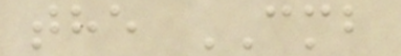the CMB
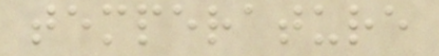temperature
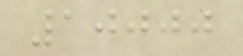10000
